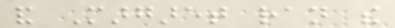and Margaret ran the
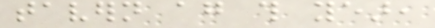tavern again this year,
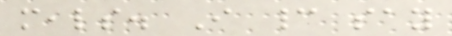meals. I cannot say
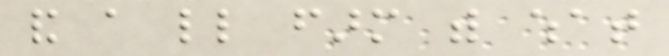and a little farm with what
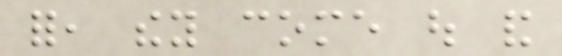for, they come out and
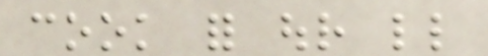cook for our little
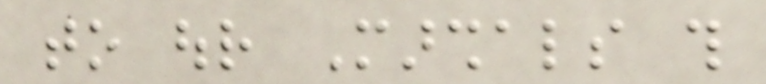to our Marshals this
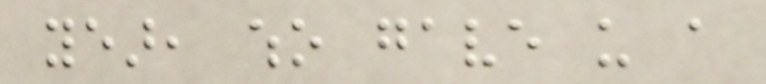year, who gave us a
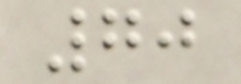70
